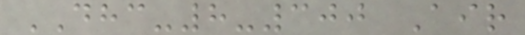DHC-8-300 Air
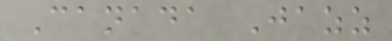Canada Jazz
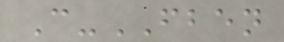C-FBEN
